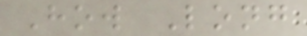How Long
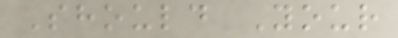Should Your
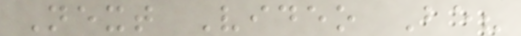Next Video Be?
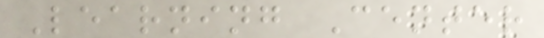Learning Center
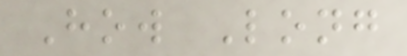How Long
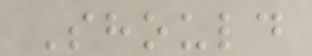Should
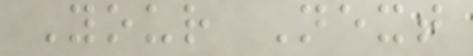Your Next
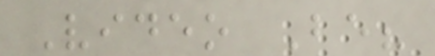Video Be?
